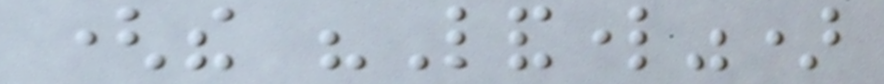(the "Landlord")
